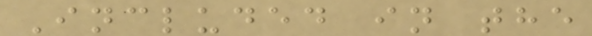Included in the
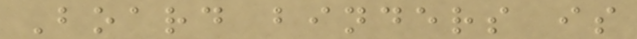Board binders is
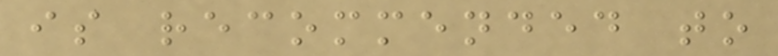is recommended to
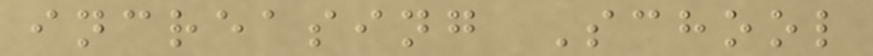increasing School
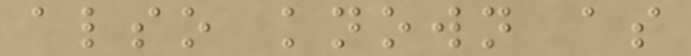also known as
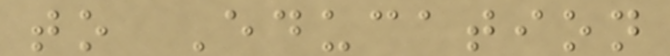to Education
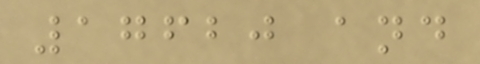17620 and
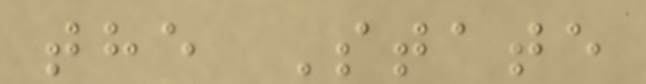the State
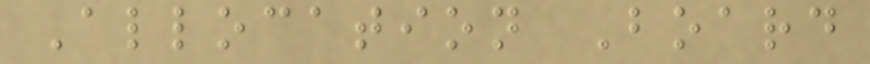Allocation Board
